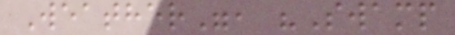Weather", "Swamp
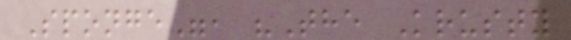Sponge", "The Krusty
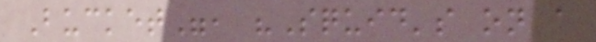Bucket", "Squid's on a
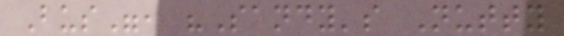Bus", "Sandy's Nutty
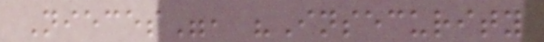Nieces", "Insecurity
